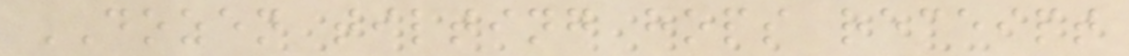DOZEN tilting hops receipt
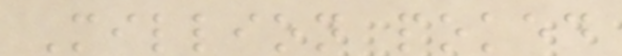Million poked
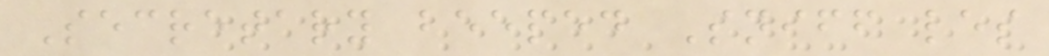Secretary beeped Sniff les
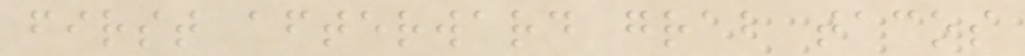first afterward grab tacos
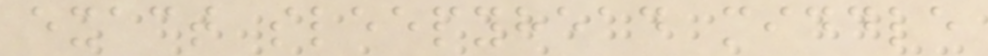exact sleepyhead middle
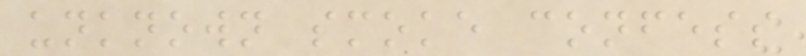unknown smoke confess
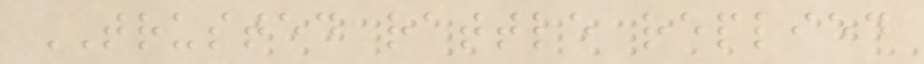TRUSTED rattle replied
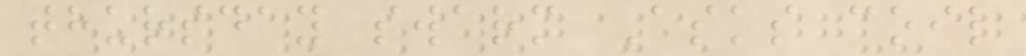thursday swarm Asks coil
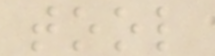tool
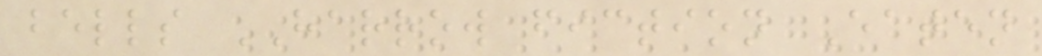bells HARROW fiction Eaten
